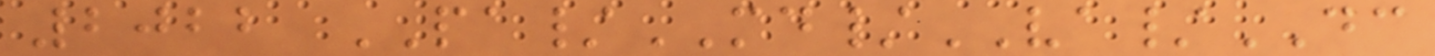2022 PA/MD/VA/DC
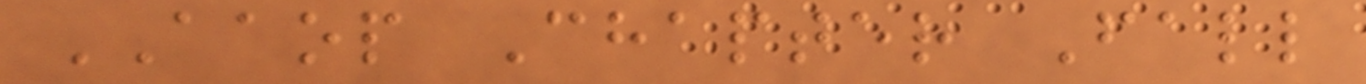AAOP Chapter Fall
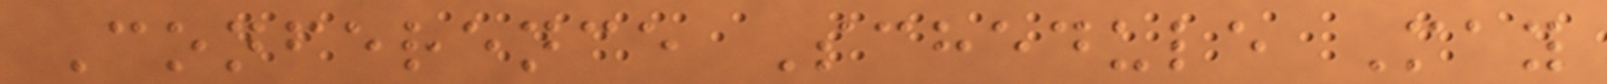Conference Schedule May
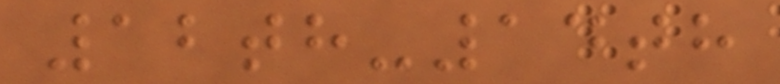12th-14th
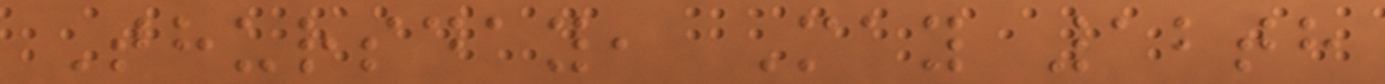Thursday, May 12th
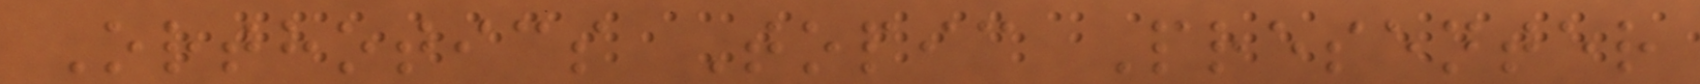Orthotics Topic Presenter
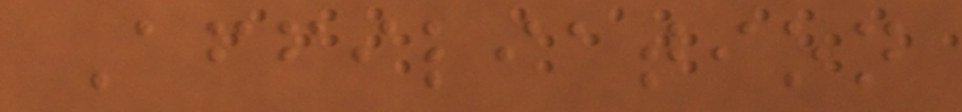Affiliation
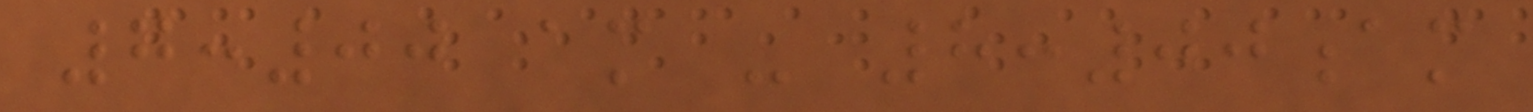7:00 am - 8:00am
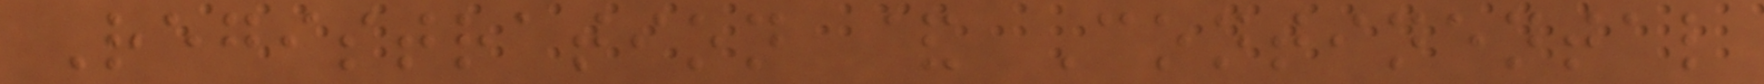Registration & Continental
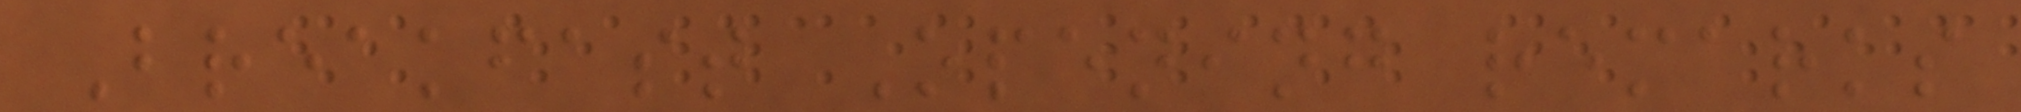Breakfast Opening remarks
